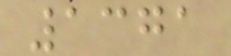1371
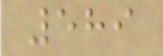589
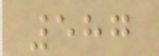587
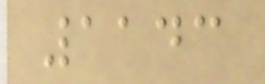1143
